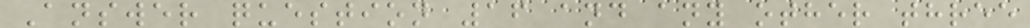Answer question 16 and any other three
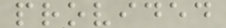provided
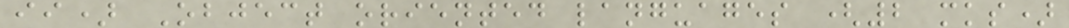ii) Object oriented languages (2 mks)
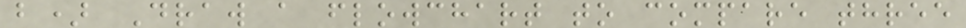b) Draw a flowchart to compare three
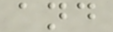and
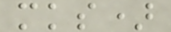mks)
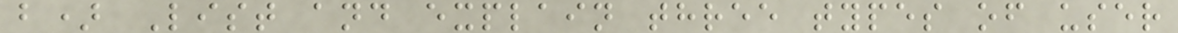b) List and explain three types of user
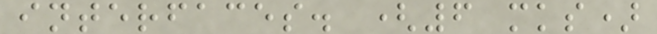interfaces. (6 mks)
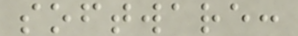software:
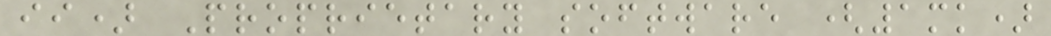ii) Proprietary software (1mk)
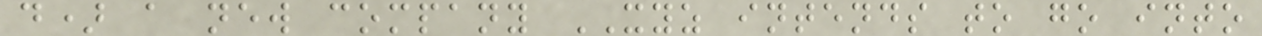d) a new company XYZ intends to go into
